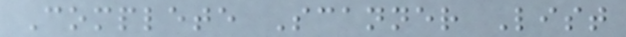Complete Scanner List
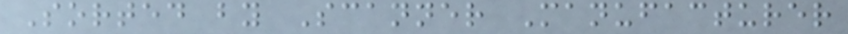Sorted by Scanner Manufacturer
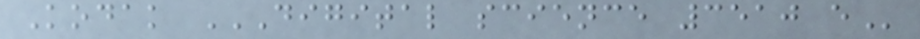Kodak DIGITAL SCIENCE 3510 E
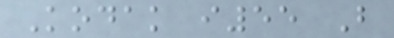Kodak i55 B
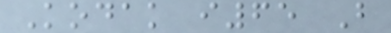Kodak i65 B
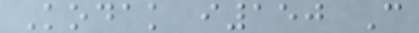Kodak i150 C
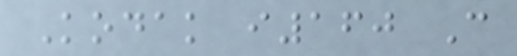Kodak i160 C
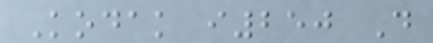Kodak i250 D
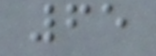65
